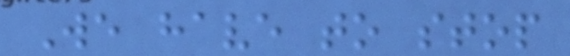We have to stop
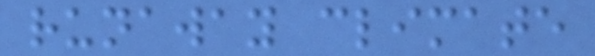runaway climate
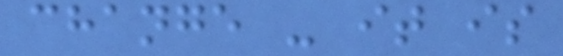change - it is
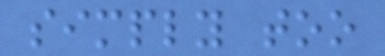simply too
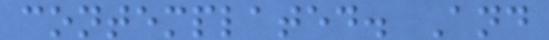contemplated. And
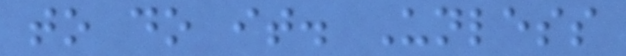to do it. Unless
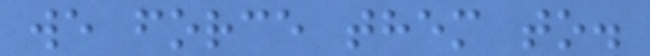we force them to.
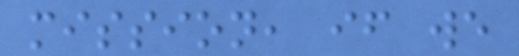mission, if we
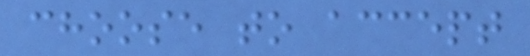choose to accept
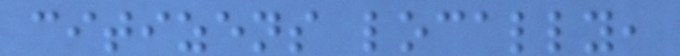citizens locally,
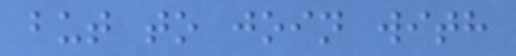but to join with
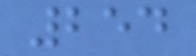254
